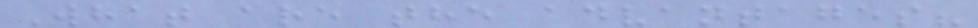What are the advantages?
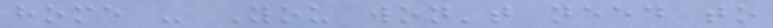home - You won't need to
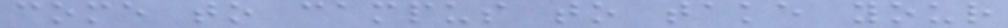come to campus to take your
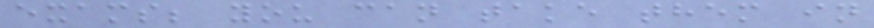exams; you can take them in
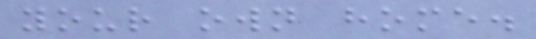your own home.
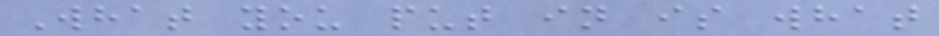What you put in is what
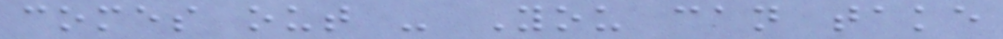comes out - You can take
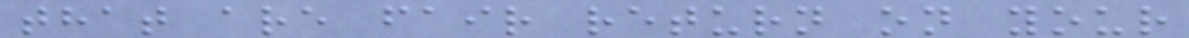that are fair return on your
